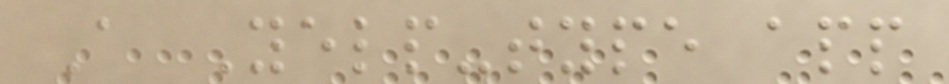A Yelp-type app
